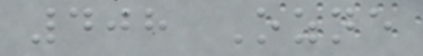408 Ozne
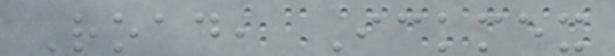Road, Ickmex
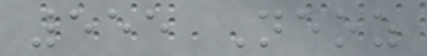555 Neoz
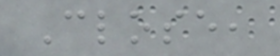Close,
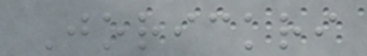Jorickri
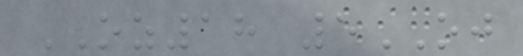OZ18 5OJ
